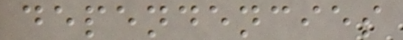dependencies
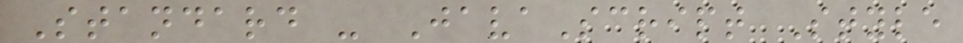Standard - JavaScript Style
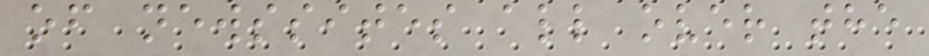of newssites all over the
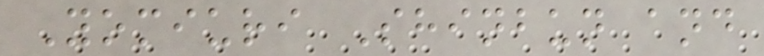Yomiuri Shinbun and
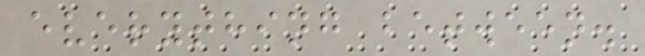everything between.
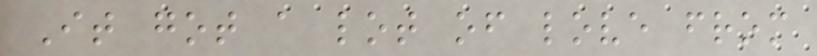It got a lot of love from
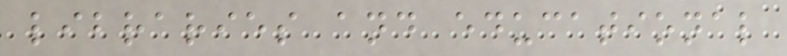libraries and educational
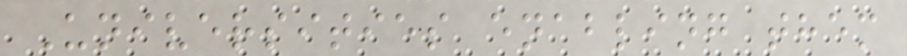Universities enabling them
